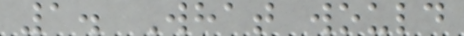1. What would
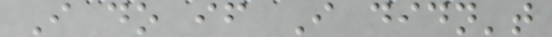I do if I didn't
